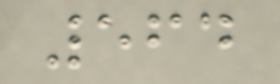564
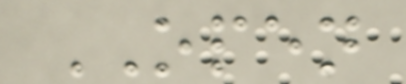OPEN
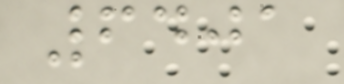6401
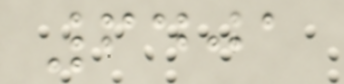6401
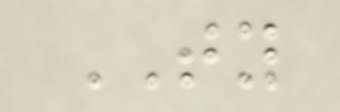TY
